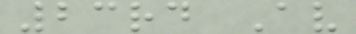23rd Av
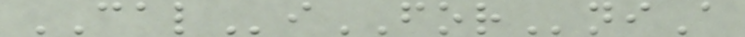CALiFORniA
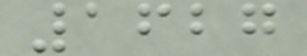1627
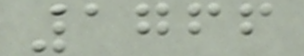1766
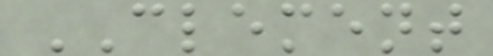CLEMENT
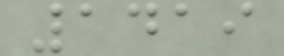1419
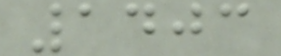1403
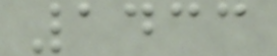1433
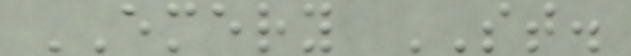EMERY ST.
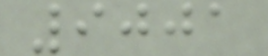9001
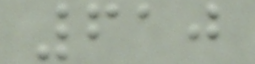610
